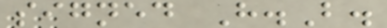signed H.B.
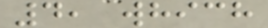4, which
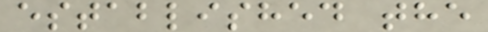established the
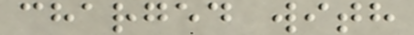charged with
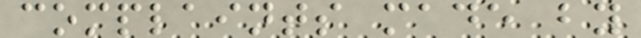complaints made by
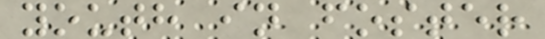youth in foster
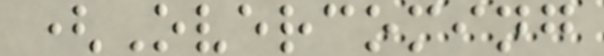(Overcoming
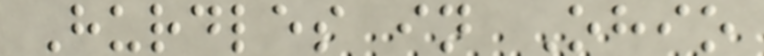Hurdles in Ohio
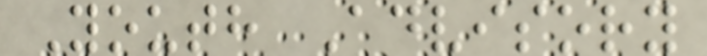Youth Advisory
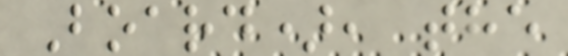Board), the
